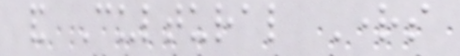and Cultural Rights
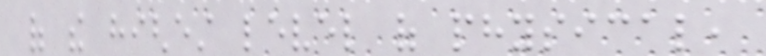of the highest level of physical,
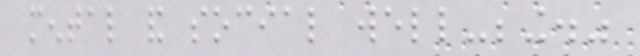mental and social well-being."
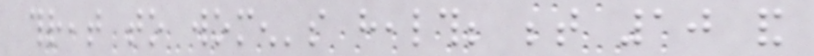threat to women's health; between 10 and
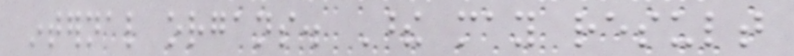internal organs. These may result
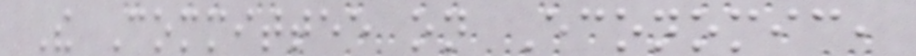The Committee on Economic,
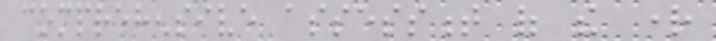comprehensive assessment of the right
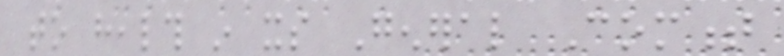to health in its General Comment
